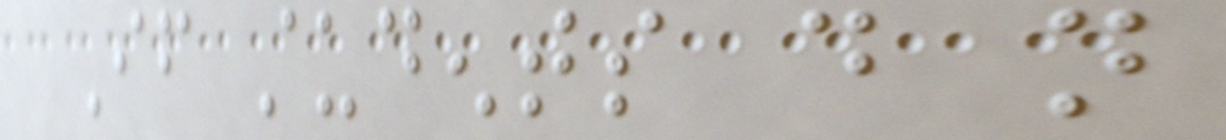If students do not
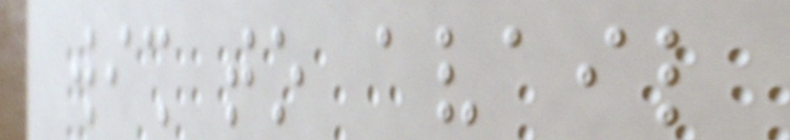wish to avail
